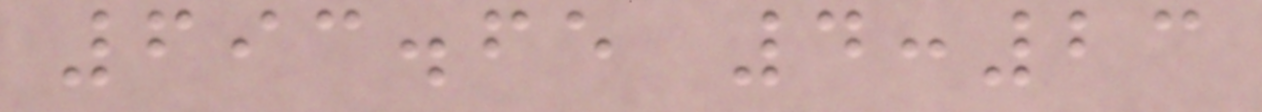693.65 4:23
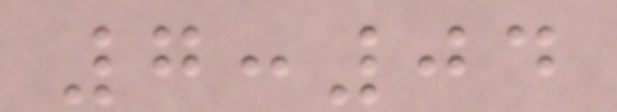7:04
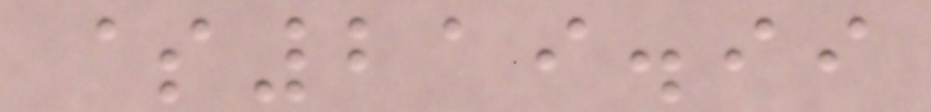$219.99
